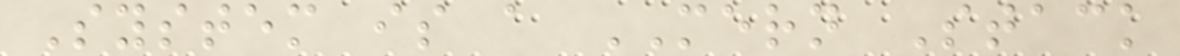System is a MERN Stack
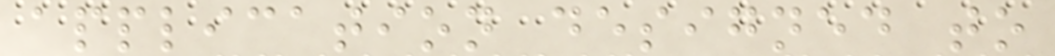application designed to
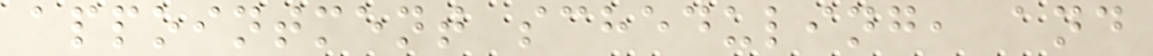appointment scheduling, and
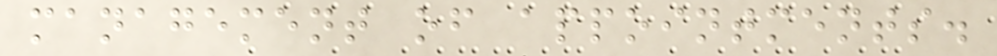management of appointments.
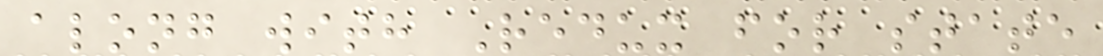along with Redux for state
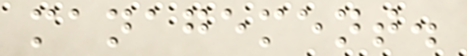management.
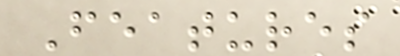Features
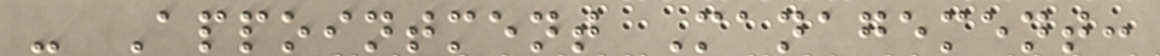- Appointment Management:
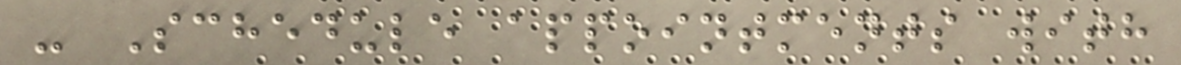- Schedule appointments with
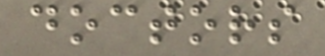doctors
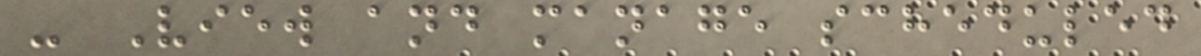- View and manage scheduled
